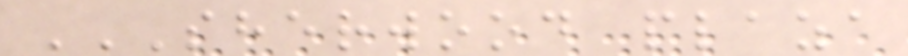SHERWOOD PLAZA
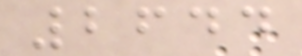2644
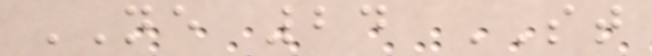NE 24 ST
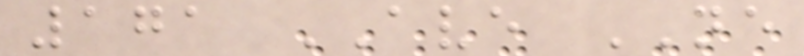171 AVE NE
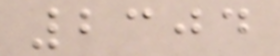2304
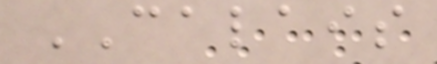CALAIS
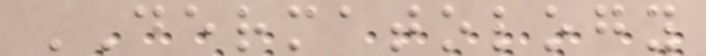DERMATOLOGY
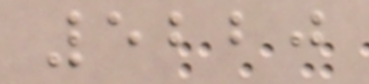5220
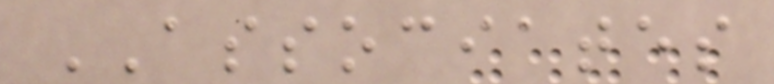ASSOCIATES
